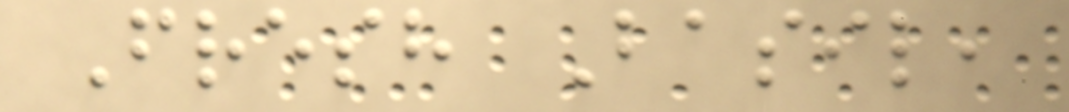Fresh Basil,
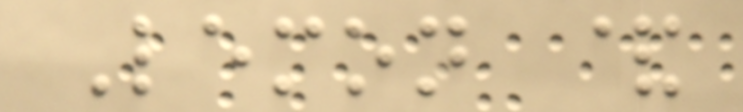Lemon &
